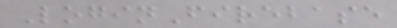LoginFirebase
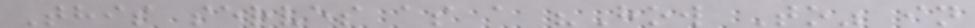This serves as a "How To" in
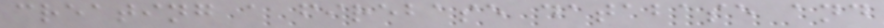creating a firebase database and
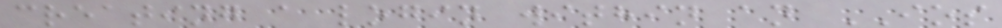creating a login within an IOS
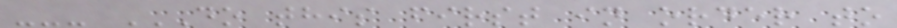--- DO THIS FIRST IN ORDER TO
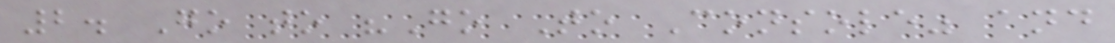2. Go to "Go To Console" and
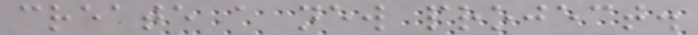create a new project.
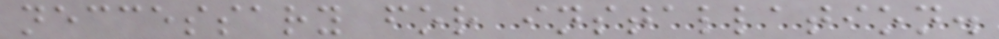neccessary for installation.
